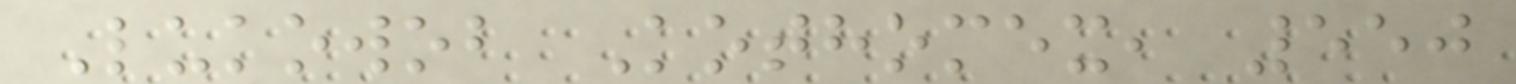Lukowob Kothomex, 550
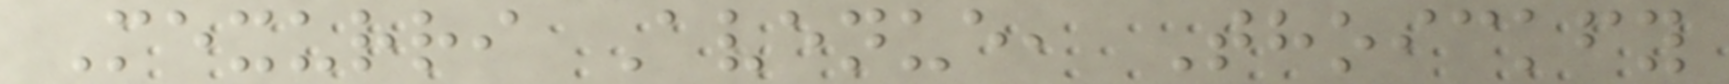Mexurri Avenue, Thoickfy
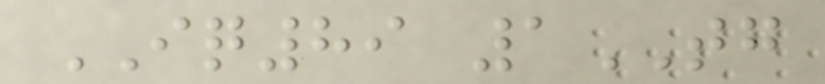IQ89 1TG
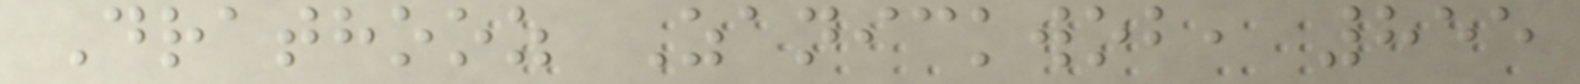Drathooz Zanickwob, 855
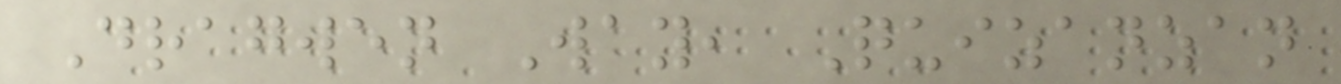Dragwen Way, Quizanzan
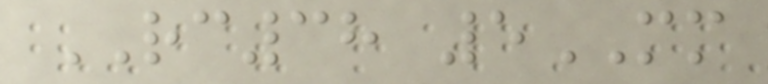RC38 5MM
